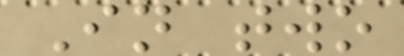In two
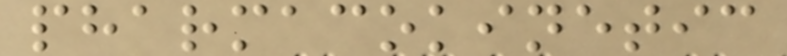pharmacokinetic
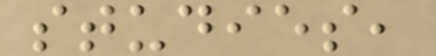studies,
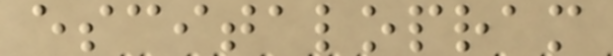escitalopram
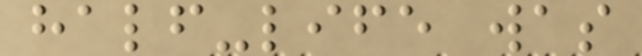half-life was
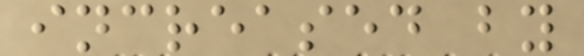increased by
